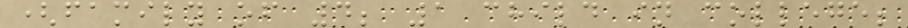(family of 4; 1 child in college;
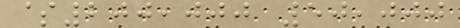$200,000 50,000
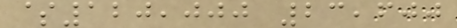$120,000 23,600
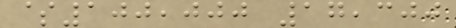$100,000 17,300
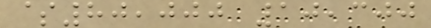$80,000 10,300
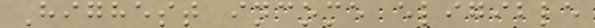Highest income eligible
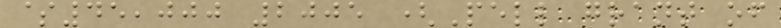$45,000 2005 (Pell grant of
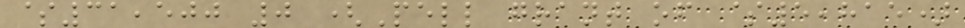$31,500 0 (Pell grant of $5,815)
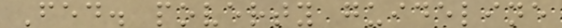Fed. poverty guideline
